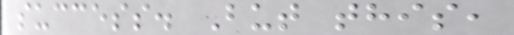success. But this,
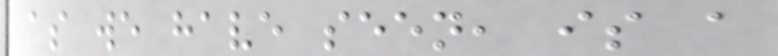as we have seen, is a
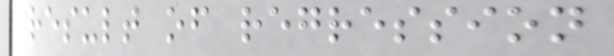result of regression
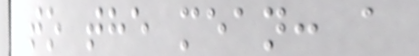to the mean: a
